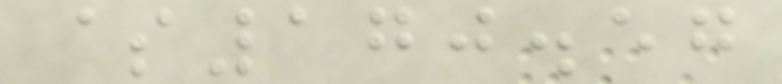$170.57
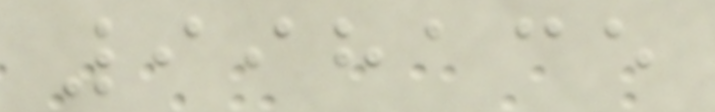998135
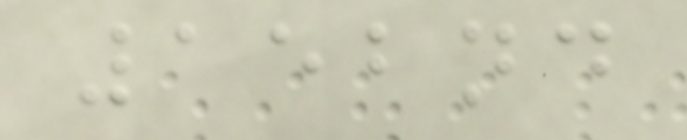152nd
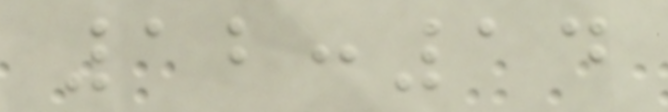12:14
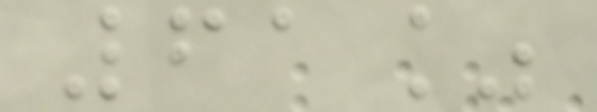61%
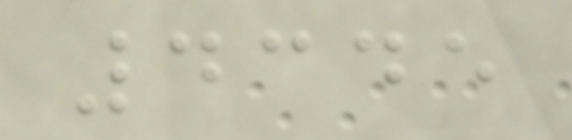4345
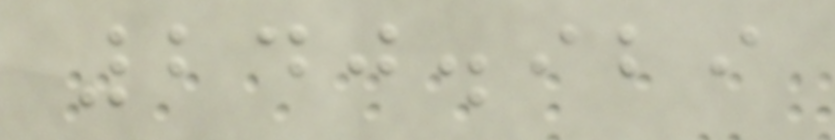240.929
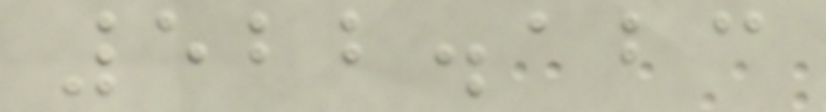522.123
